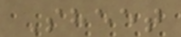Sheet
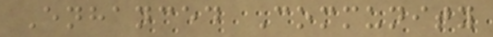Enhanced Community
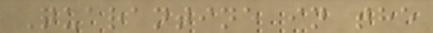Quarantine in the
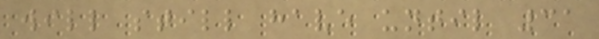will still have until 31
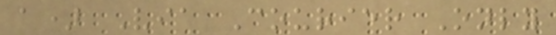a) Via Courier Only
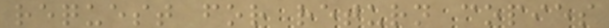request for return copies
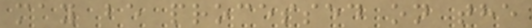may be processed on the
